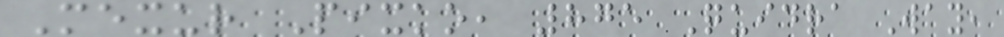Mexur Pixko, 875 Quidra Way,
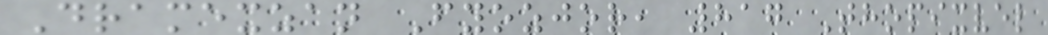Dramexzan Fyozjor, 817 Thopixvel
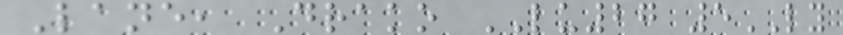Lane, Drako LU27 5LY
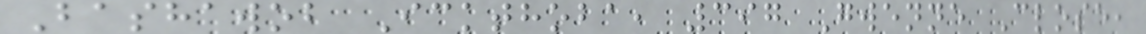Bashawob Ickthoba, 397 Gwenne Close,
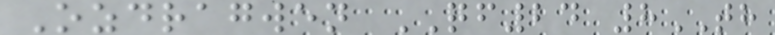Ozdragwen QF24 8TH
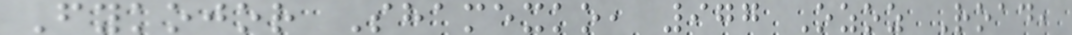Fykojor Shamexko, 977 Ozoz Road,
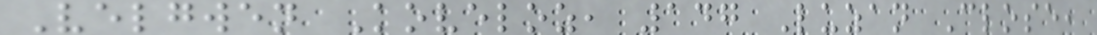Velgwen Koveloz, 147 Luzan Close,
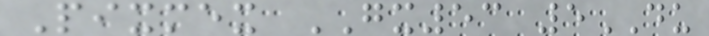Pixmex GX53 5DU
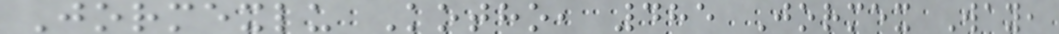Jormexlu Kotho, 485 Jormex Way,
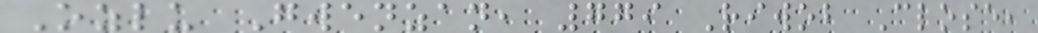Ozlu Gwenzan, 779 Riwob Close,
